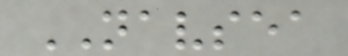NAVSEA
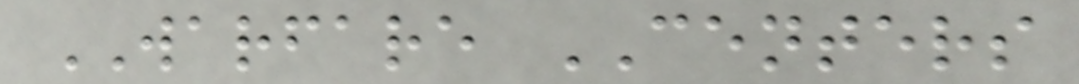WARFARE CENTERS
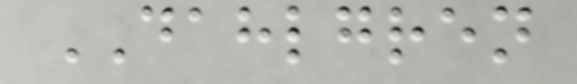DAHLGREN
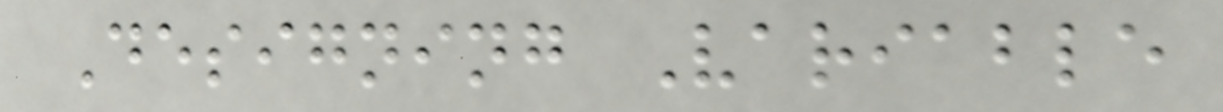Designing Variable
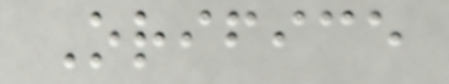Orifice
